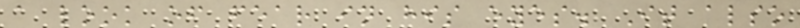a look of fear in his eyes. It also
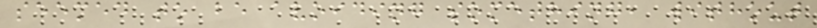seemed to be avoiding something, without
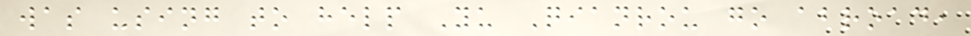was using to help Yu Qianrou go abroad,
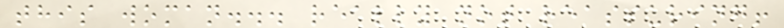this woman... really not reassuring!
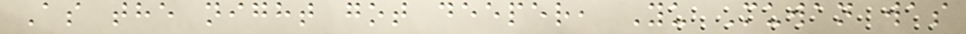As the night got deeper, Yu Muwan was
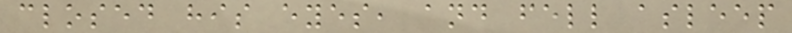closed his eyes, and fell asleep
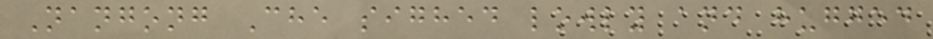Nangong Che sighed lowly and hugged
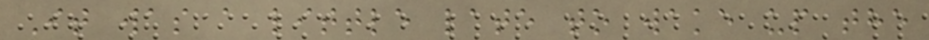It was a little late to wake up the
